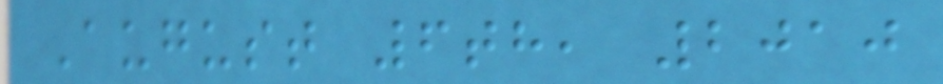August 6th, 2010
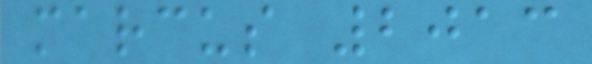marcus 2013
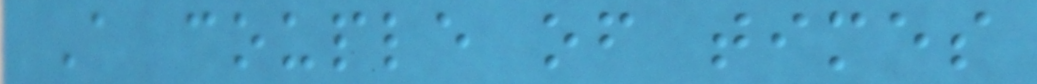A couple of times
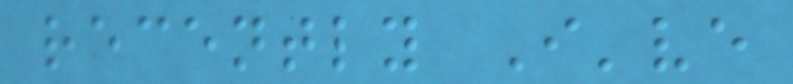recently I've
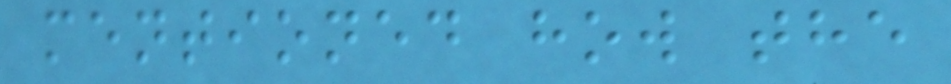mentioned how the
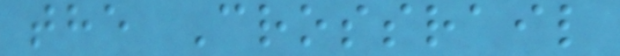the Crossrail
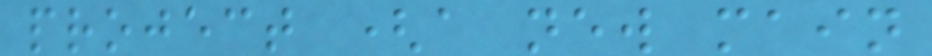project (a new main
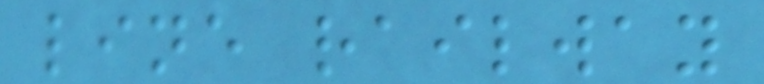line railway
